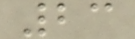23
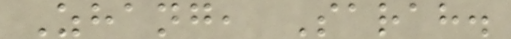Zhang, Sarah.
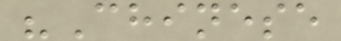"Chinese
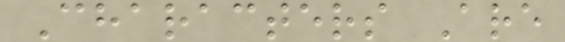Characters Are
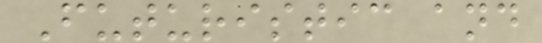Futuristic and
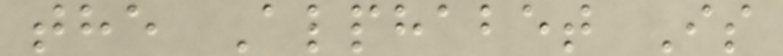the Alphabet Is
